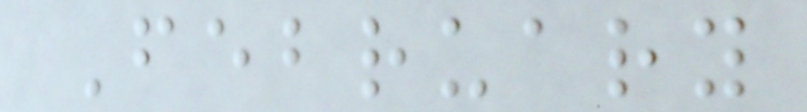February
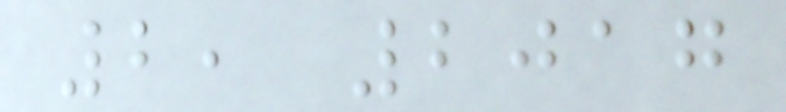2, 2017
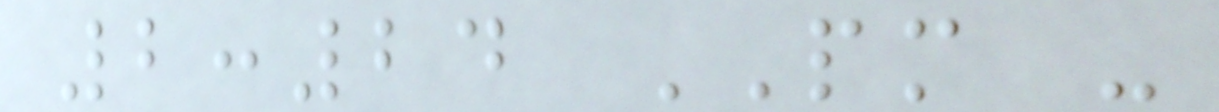2:24 PM -
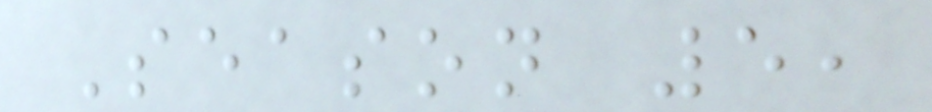Season 5,
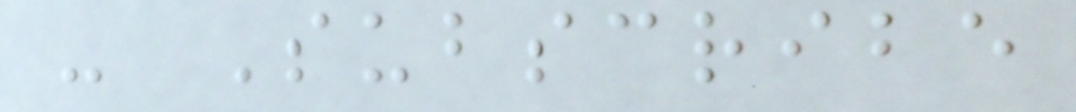- Subscribe
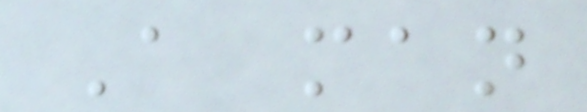A man
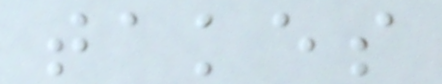takes
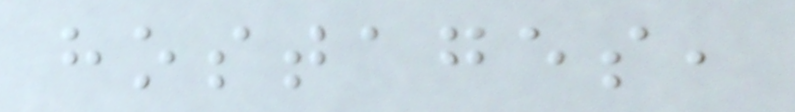hostages,
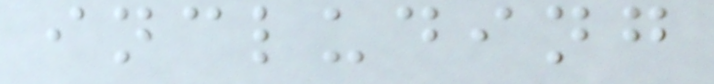including
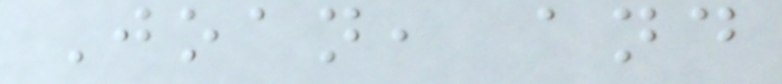Joan, and
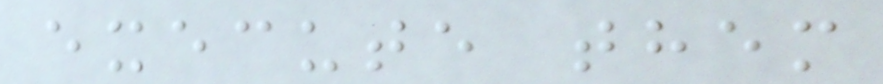execute them
